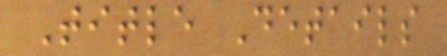Title Details
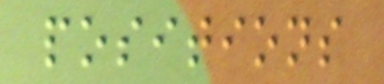positions
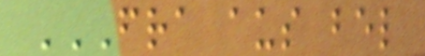FRA AUS BEL
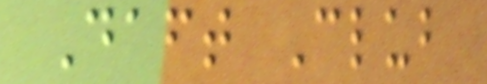Daft Club
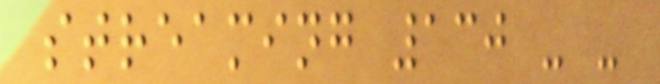streaming 130 - -
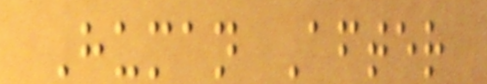Human After
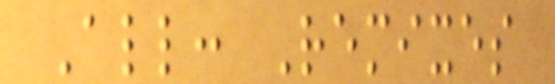All: Remixes
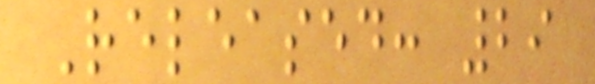Released: 29
